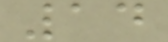14
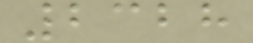2328
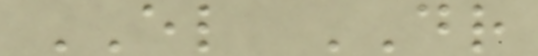EL DR
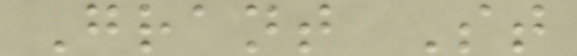Grant St
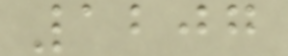1207
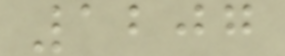1207
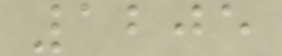1205
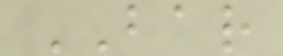BAR
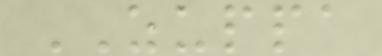ZUPPA
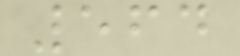564
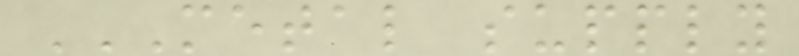METAL SUPPLY
